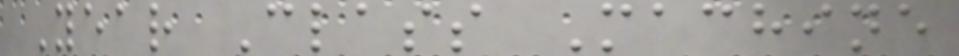Year Class Machine
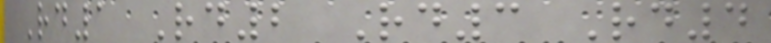Rd1 Rd2 Rd3 Rd4
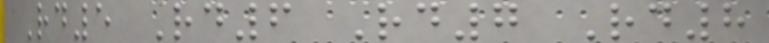Rd5 Rd6 Rd7 Rd8
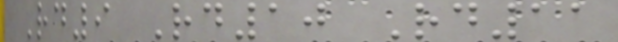Rd9 Rd10 Rd11
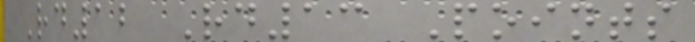Rd12 Rd13 Points
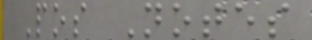Pos Notes
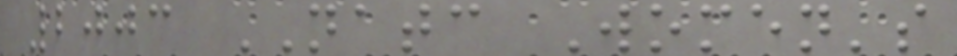2003 NATC Women's
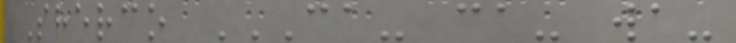Sherco CA- CA- WA-
